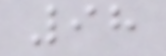98
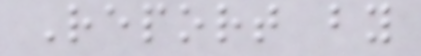Report by
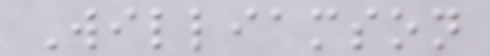Williamson
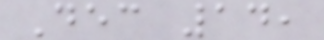Dec 14,
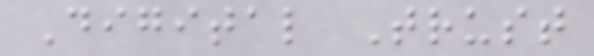Digital Trust
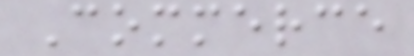Commerce
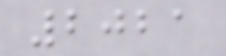2021
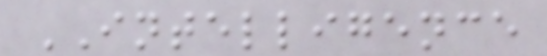INTELLIGENCE
